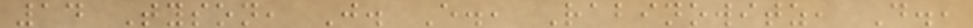14 Tyson, J. E., Rabinowitz, D.,
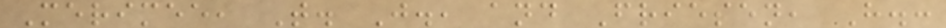Merimee, T. J., and Friesen, H.:
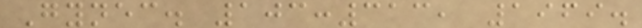Gynec. 103:313, 1969.
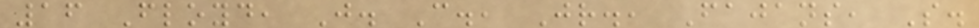16 Floyd, J. C., Jr., Fajans, S.
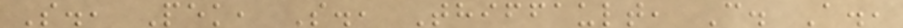S., Pek, S., Thiffault, C. A.,
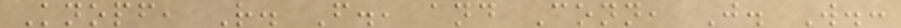Knopf, R. F., and Conn, J. W.:
